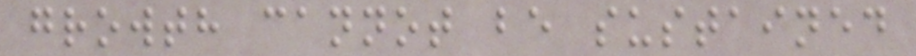growth cannot be sustained
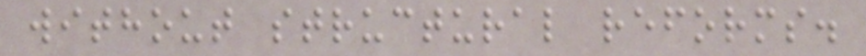without structural reforms.
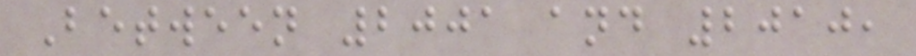Between 2001 and 2010,
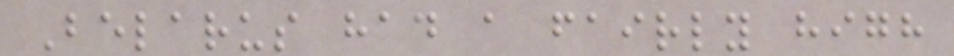Belarus had a fairly high
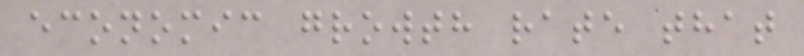economic growth rate that
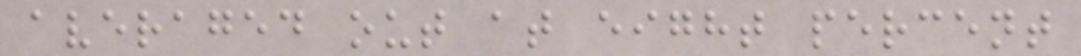averaged out at eight percent
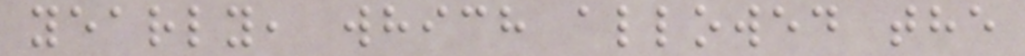yearly, which allowed the
